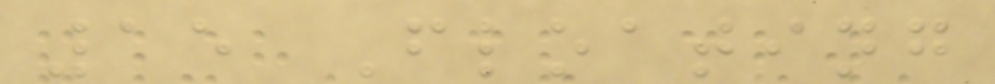15 Floating
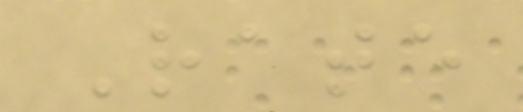Rate
